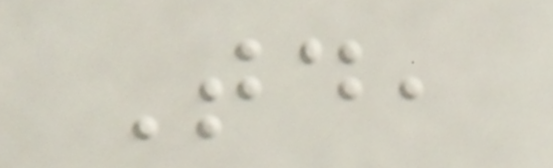Today,
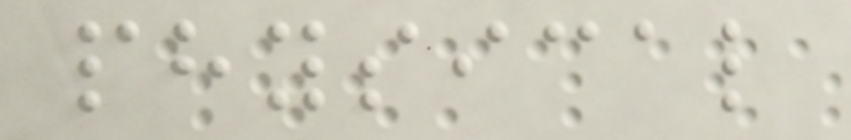physical
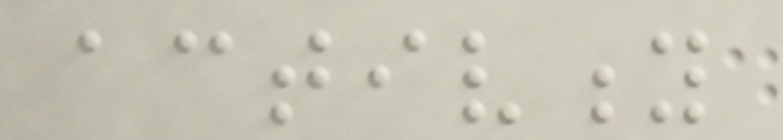activity
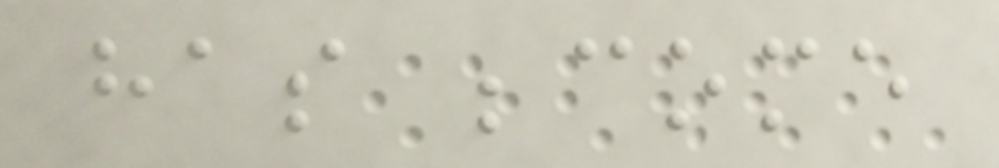has become
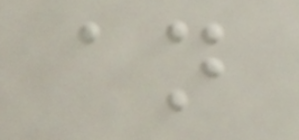an
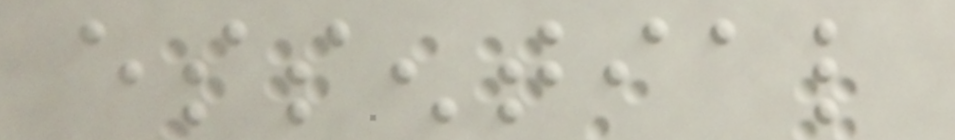essential
